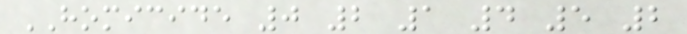HOMICIDE 0 2 1 4 5 2
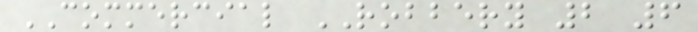COMMERCIAL ROBBERY 2 6
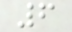6
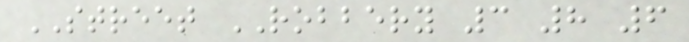STREET ROBBERY 3 8 6
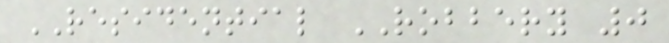RESIDENTIAL ROBBERY 0
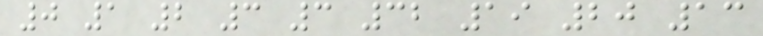0 1 2 3 3 32 19 20 13
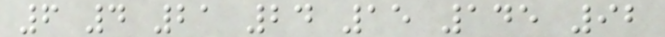6 4 21 24 15 145 92
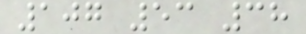107 53 38
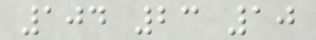104 23 10
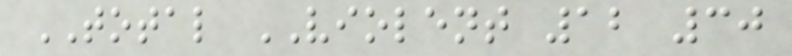TOTAL VIOLENT 12 30
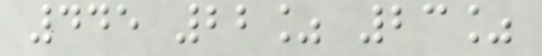445 22% 23%
